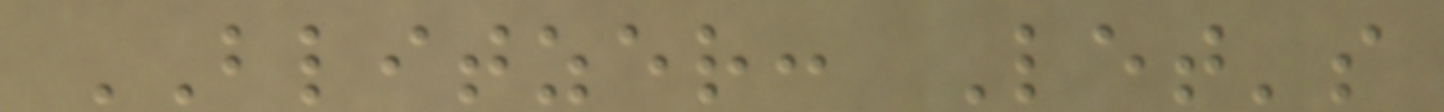BLITZER: Let's
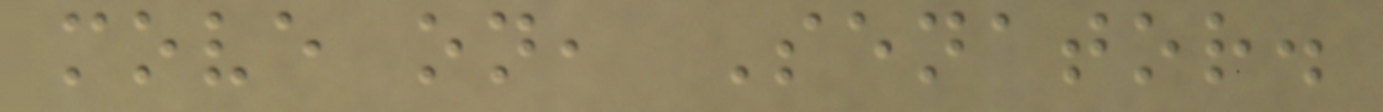move on, Senator.
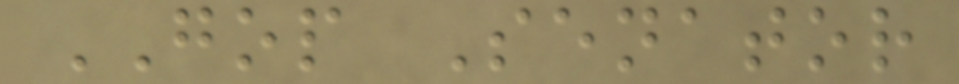GOP Senator
